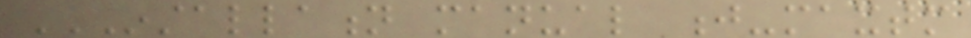INSTALLATION MANUAL J-MAXTM
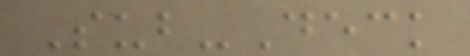Sub-Deck
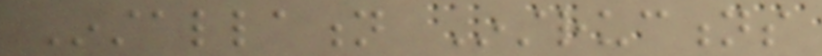Installation Instructions
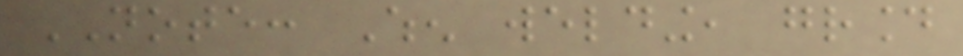NOTE: When welding, ground
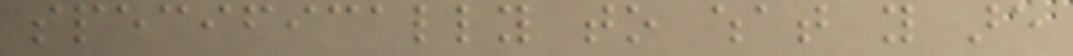specifically to what you are
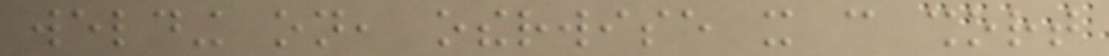welding on, otherwise it can short
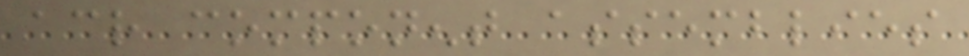across component assemblies
